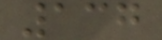137
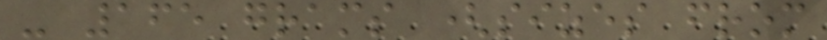- 165 grams (sizes from
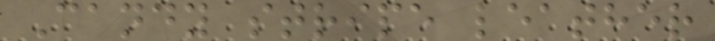Candy stripe leather
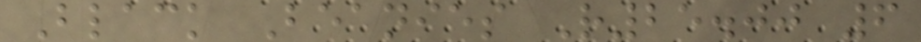Black Beanies R25.00 6
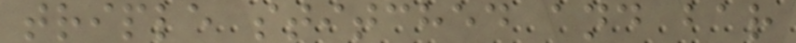triple stitched and bar
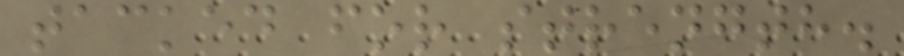tacked for strength.
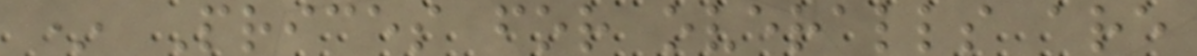* Prices for overalls are
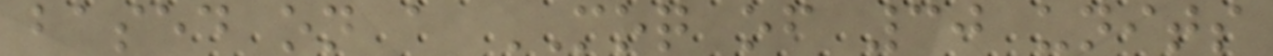based on a MOQ of 30 units
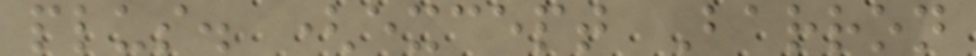plus. (except Barron
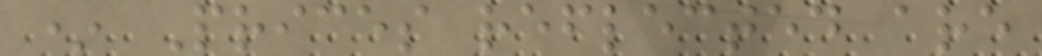* Prices reflected are
